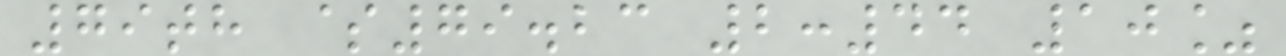79th $79.23 2:44 10%
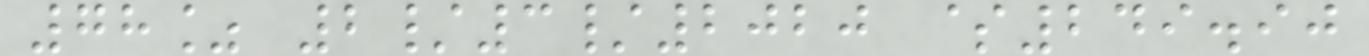78% 2/3/2020 $249.90
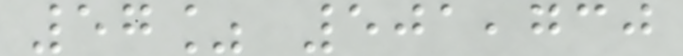57% 501,730
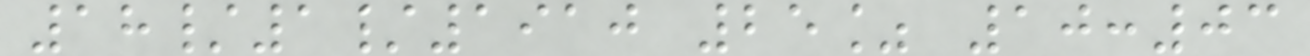18/1/1910 25% 10:03
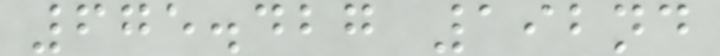675.427 192nd
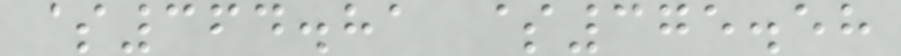$364.81 $375.58
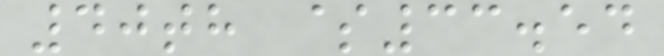40th $33.54
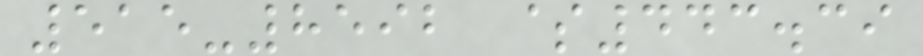515-8592 $443.39
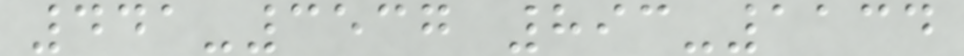441-3537 893-1134
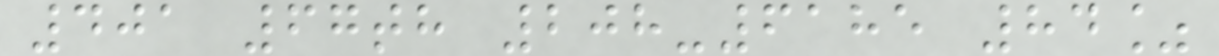401 67th 208-6185 84%
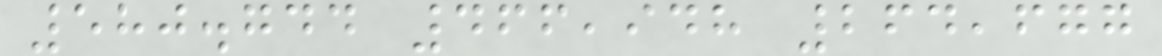580.744 466,948 264,677
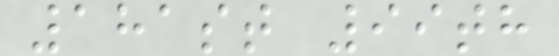181st 99th
